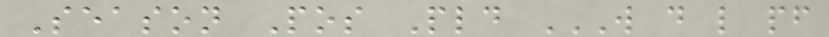Season Pos Pld W D L PF
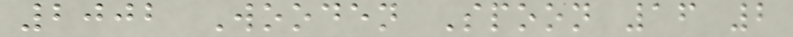2002 Wooden Spoon 16 2
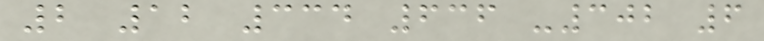2 12 334 636 -302 6
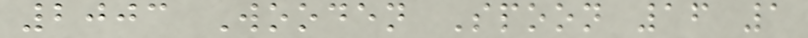2003 Wooden Spoon 16 1
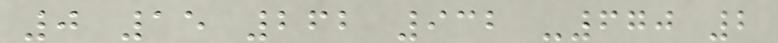0 15 262 932 -670 2
